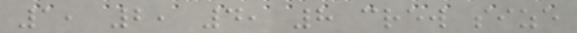1, 2, 4, 8 crew size
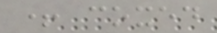+ coxed
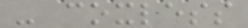- coxless
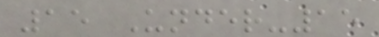15 Under-15
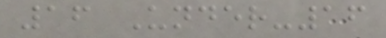16 Under-16
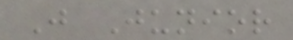J Junior
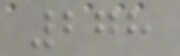278
